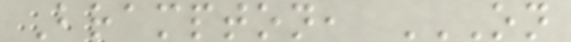Brampton, ON
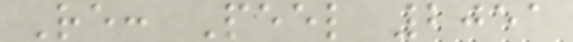Re: Peel 2051
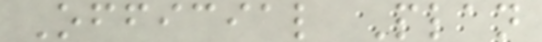Official Plan
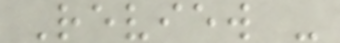Review -
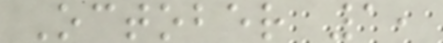October 1,
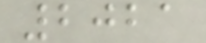2021
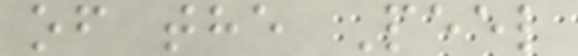of the Peel
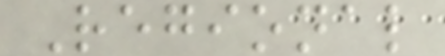Regional
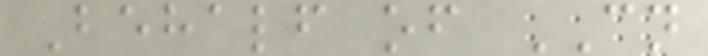Behalf of CN
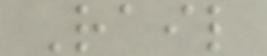Rail
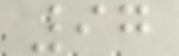97
